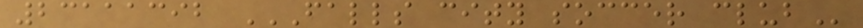23111392 FALLS CITY SOCCER CLUB
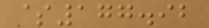$177.92
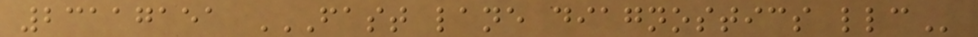23117151 FAST LANE DIAGNOSTICS LLC
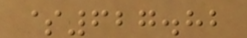$627.82
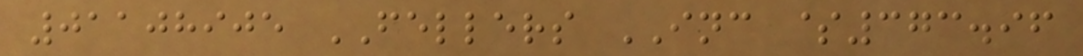01108905 FELLERS INC $373.96
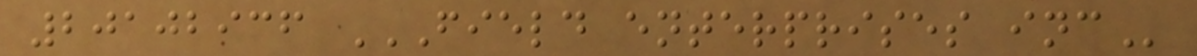20102936 FIELD ENTERPRISES INC
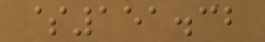$151.32
